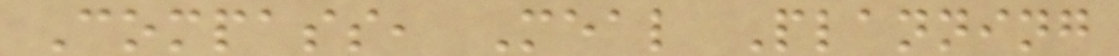Compass, Meal Planning
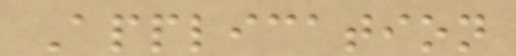Application
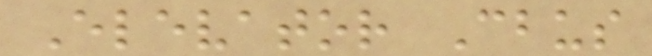Elevator Cbus
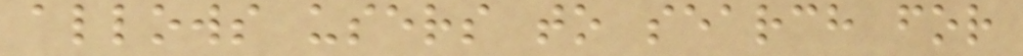allows users to search for
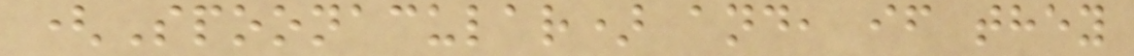(Spoonacular) and, if they
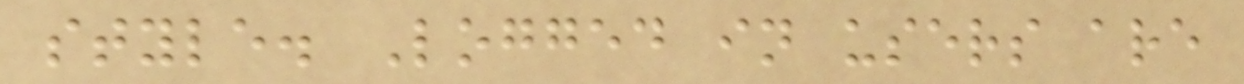style. Logged in users are
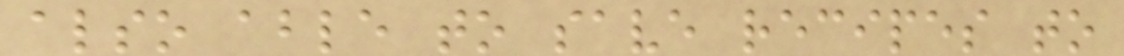also able to save recipes to
